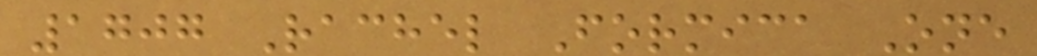1707 Rachel Formica One
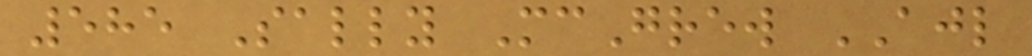585 Sally McGrew AJL
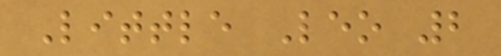Little Leo 2
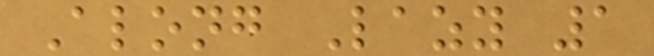Along Lazy 1
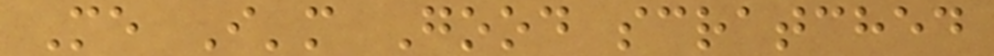Me I'm Good scratched
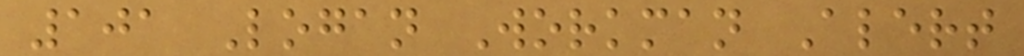101 Logan Workman Alert
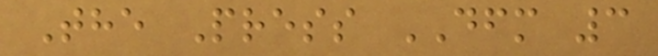The Press DFM 3
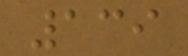139
